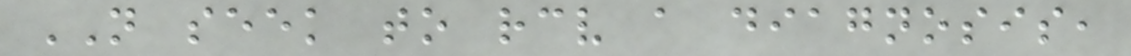NOT seek to receive a diagnosis,
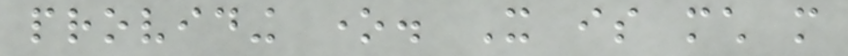providing one. It is much more
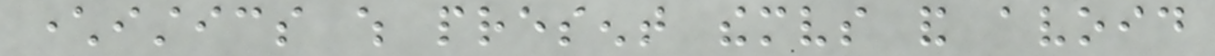characteristics which present themselves and avoid
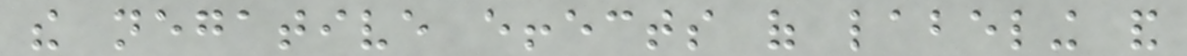the negative effects of labeling and
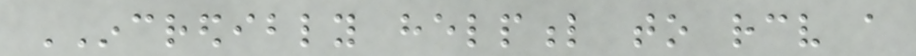INCREDIBLY helpful to receive a
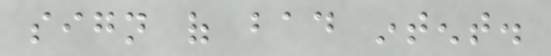sign of bad intent.
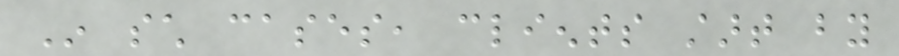In such cases, clients start by
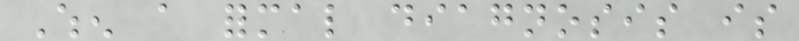When a formal diagnosis is
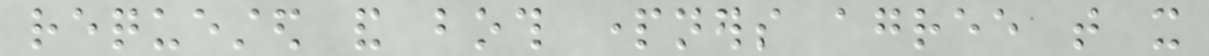requested and both partners agree that it
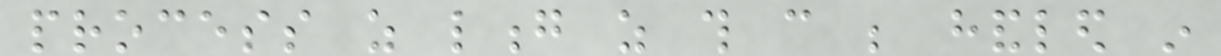process as long as this can be handled in
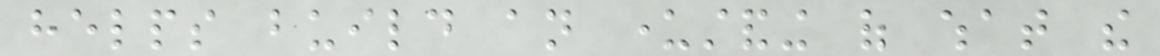helps build an understanding of what the
